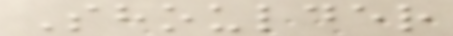Shoulder
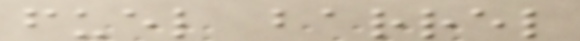fuel barrel
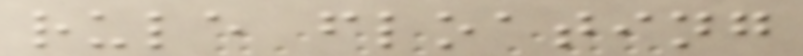rule floating
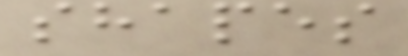shapes
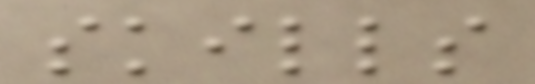skills
